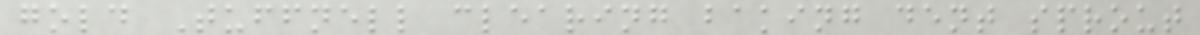gold Tuffnell clearing baking dent sprout
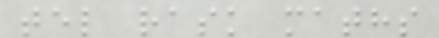tel rask maths
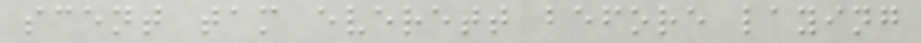scent tam everett before laying
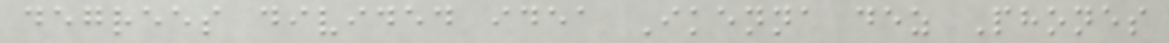degrees divided idea Ikenna dez Phones
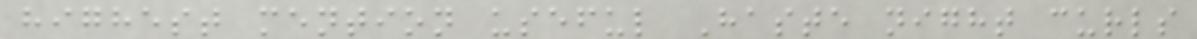highest mention useful Haste night curls
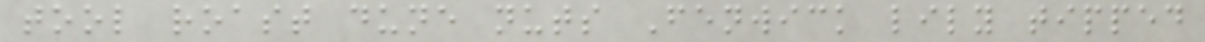tool roast dune nuts Fenwick lily tipped
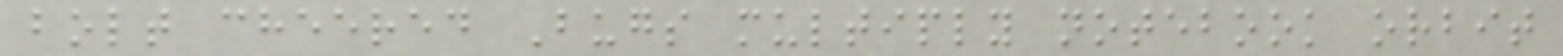bolt cheered Bugs multiply notebook orbit
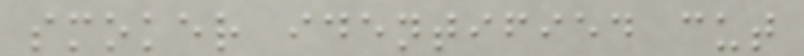smoker identified cut
